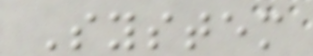System
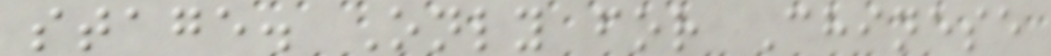stage. Only for Chinese
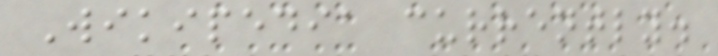Wikipedia currently.
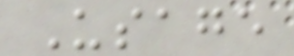Usage
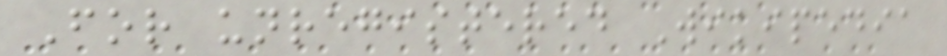For unregistered Wikipedia
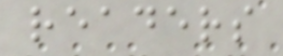readers
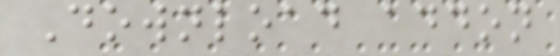Download addon
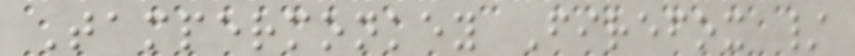Tampermonkey Firefox /
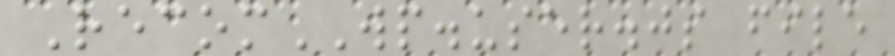RecomWP.user.js file
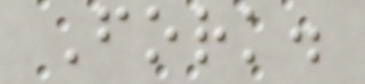Fork.
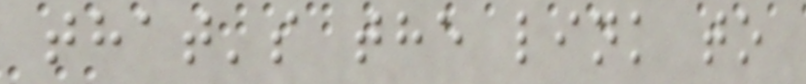that's the link to
